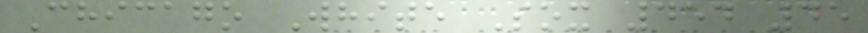Chicago White Sox 454 45
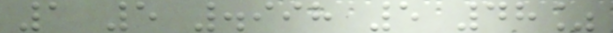1 5 .998 5 48%
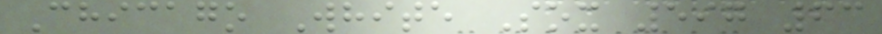Chicago White Sox 597 63
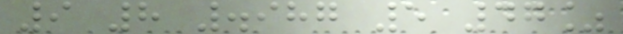9 8 .987 5 47%
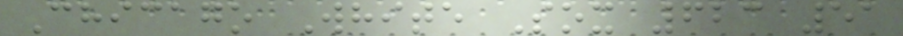Chicago White Sox 623 51
